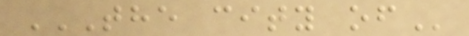THE CITY OF
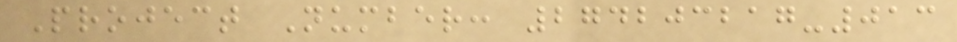Project Number: 274203217-013
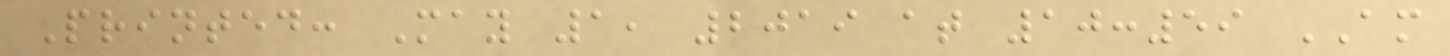Printed: May 1, 2019 at 10:59 AM
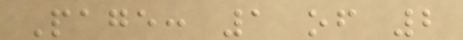Page: 1 of 2
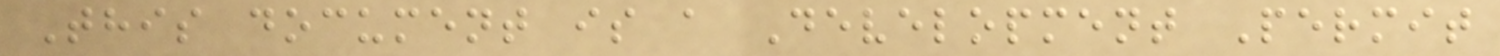This document is a Development Permit
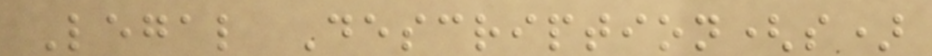Legal Description(s)
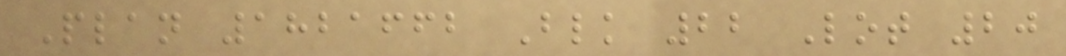Plan 1821662 Blk 22 Lot 20
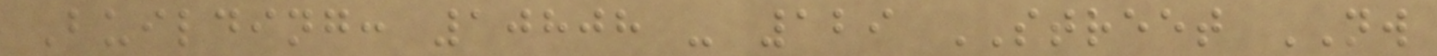Building: 10808 - 129 STREET NW
